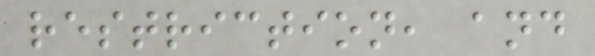restriction, and
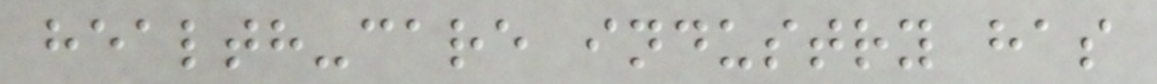health-care industry has
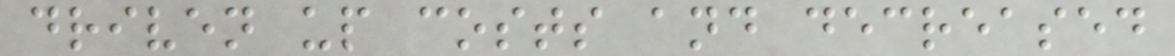driven up costs and decreased
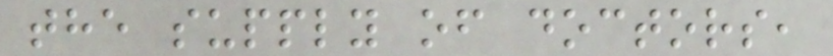the supply of doctors,
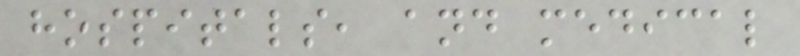hospitals, and medical
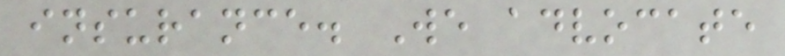insurance. We advocate
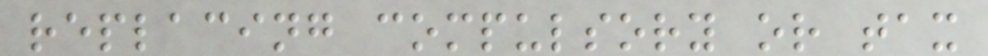replacing compulsory or tax
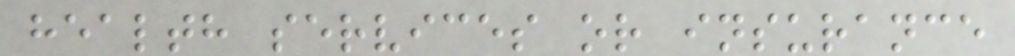health services or insurance
